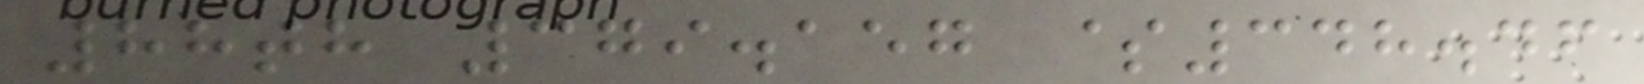88th 379.157 $348.46
